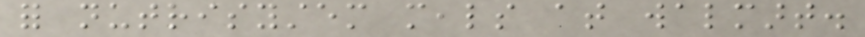for nutrisystem meals at walmart.
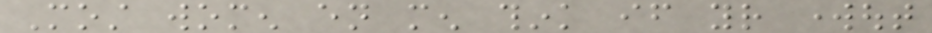Most women en men think if your workout
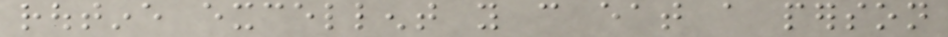routine excellent you can eat a person
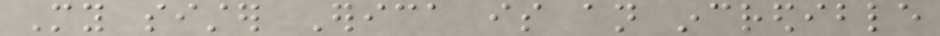My sister Erica is an incredible
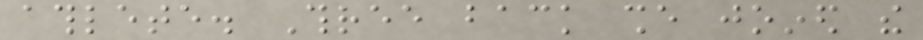athlete. Three back she joined the
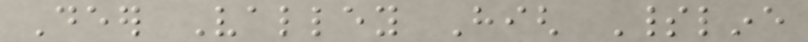Deer Valley High Spiritline
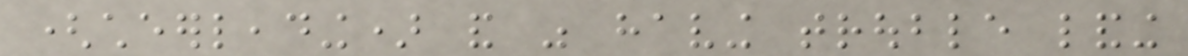(cheerleading) and was having trouble landing
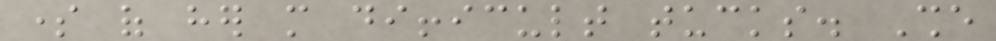some of her more difficult tucks. She
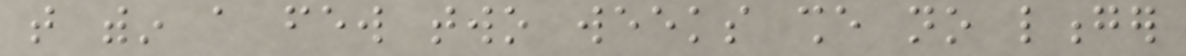that within a few two weeks she no longer
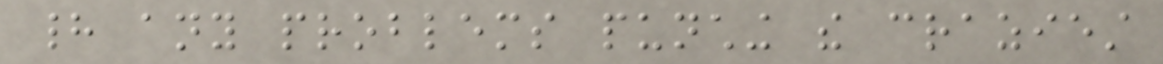had any problems punching the craziest
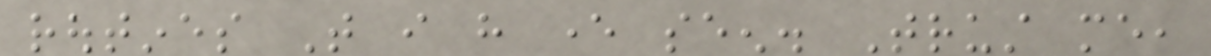routines That i have ever seen. Trust me,
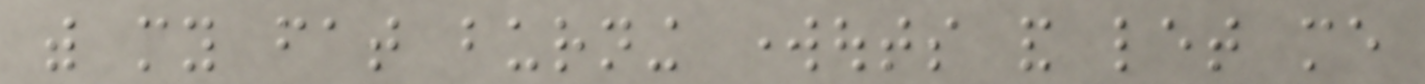with my fat burning workouts and let me
